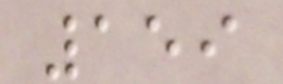159
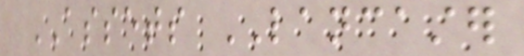ASSETS LANCASTER
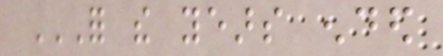FOR THE YEARS ENDED
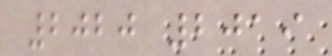2020 2019
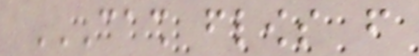CASH FLOWS FROM
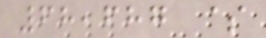68,687 $
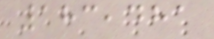183,481
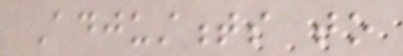Adjustments to
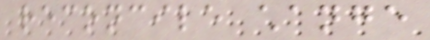reconcile change
